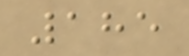185
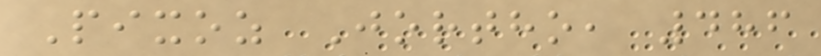Pixoz Jortho, 486
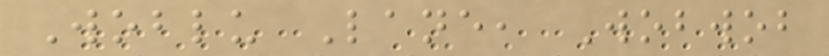Woblu Lane, Wobwob
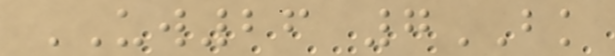UW26 7BK
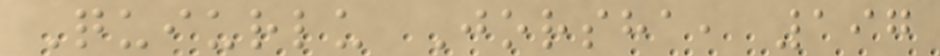Quiurlu Jorsha, 197
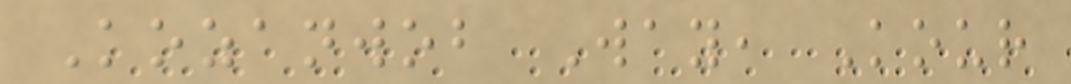Kozanwob Way, Kour
